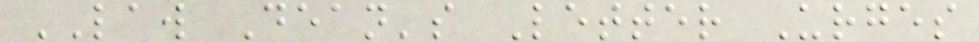LAW Dean's Letter Urges
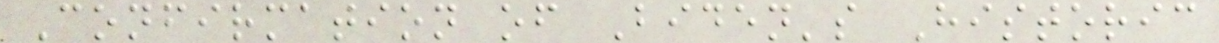Confirmation of Biden's Historic
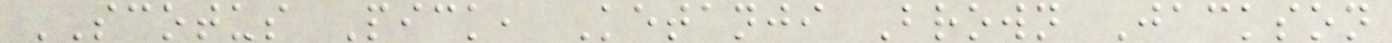SCOTUS Pick, Ketanji Brown Jackson
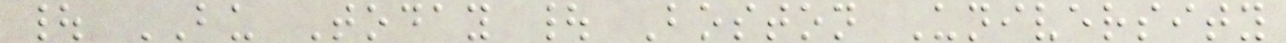| BU Today | Boston University
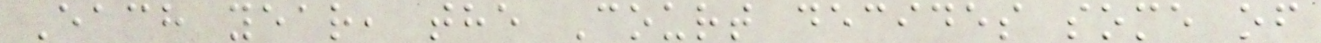Each year, the Court decides some of
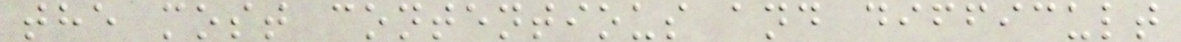the most contentious and difficult
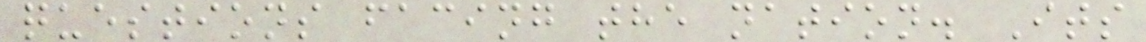questions facing the nation. Its
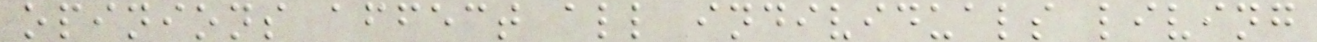opinions affect all individuals living
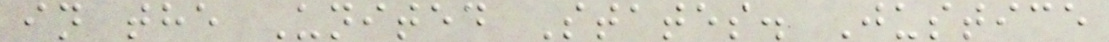in the United States. Justice
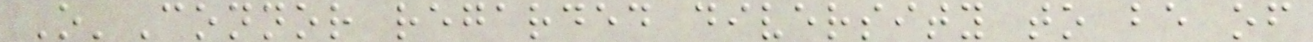O'Connor regarded diversity to be of
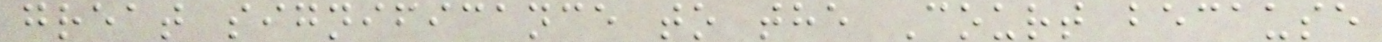great significance to the Court because
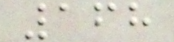168
